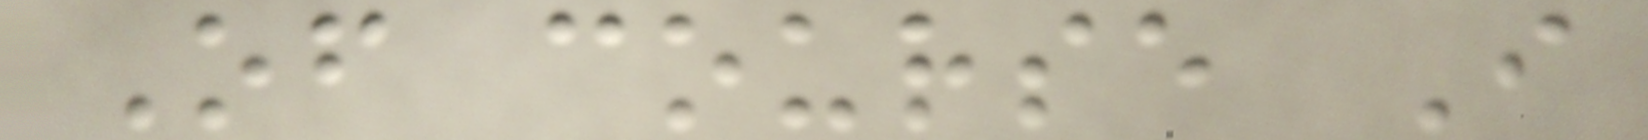Of course I
